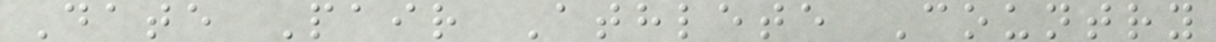Date Pair Athlete Country
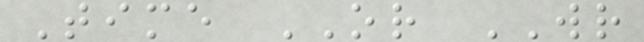Time OR WR
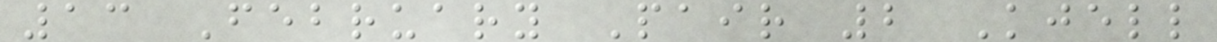13 February Pair 2 Kjell
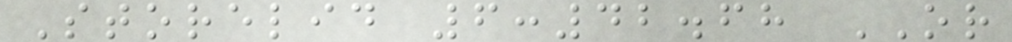Storelid 6:42.68 OR
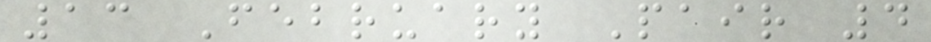13 February Pair 4
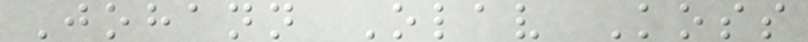Johann Olav Koss
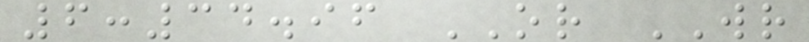6:34.96 OR WR
